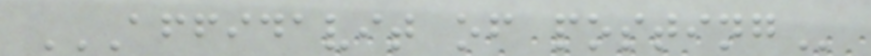AFFIDAVIT OF POSTING
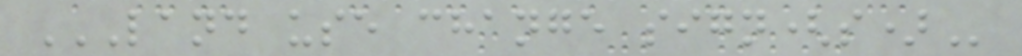LAND USE CHANGE SIGN(S)
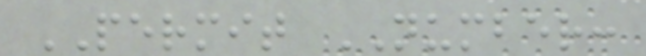PERMIT NUMBER:
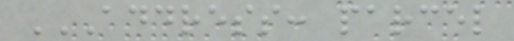ADDRESS: PARCEL
